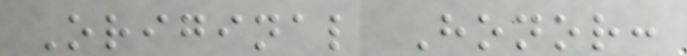Original Honor:
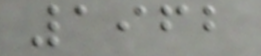1962
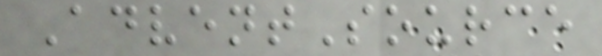AdventSource
